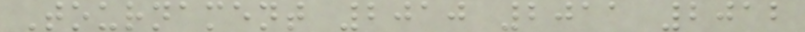Tournament 2010 2011 2012
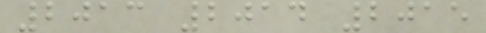2013 2014 2015
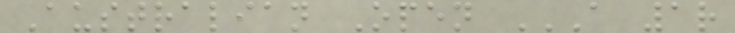Australian Open A 1R
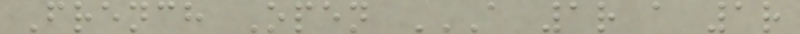French Open A 1R A 1R
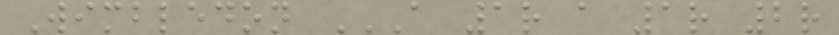Wimbledon A 1R A 1R 2R
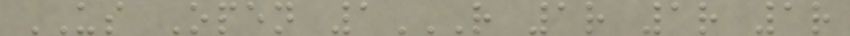US Open 1R 1R 1R 1R
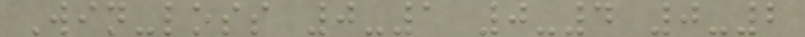Win-loss 0-1 0-4 0-2
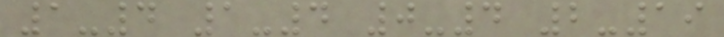1-4 1-4 0-4 2-19
